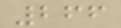266
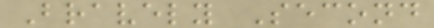Bravely Second
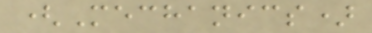(Mechanics)
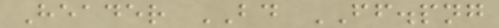Header BD FF.png
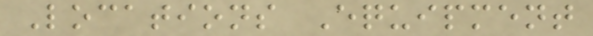Locations Equipment
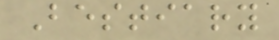Bestiary
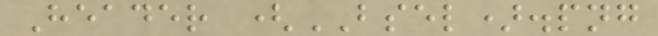Header (BSEL).png
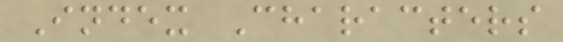Index Characters
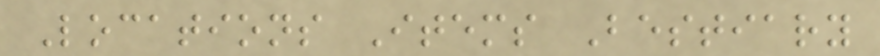Locations Items Bestiary
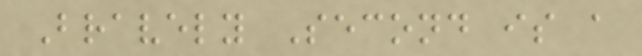Bravely Second is a
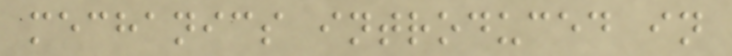mechanics introduced in
